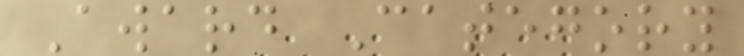Award Category
